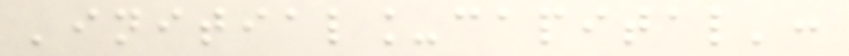'initial_capital':
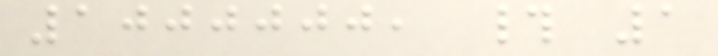1000000, # 1
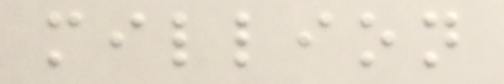million
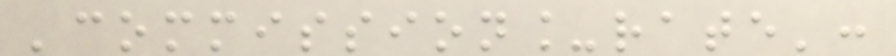'commission_rate':
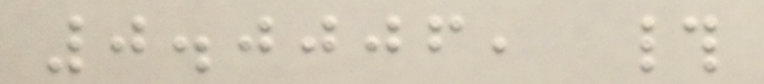0.0006, #
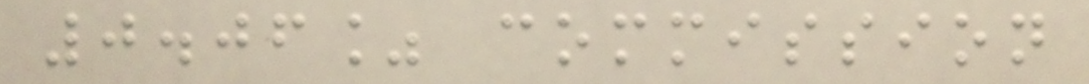0.06% commission
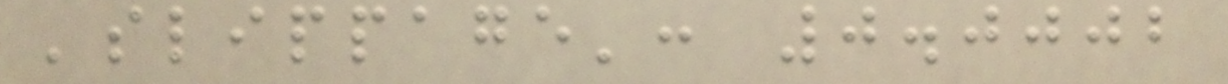'slippage': 0.0002
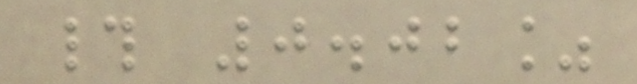# 0.02%
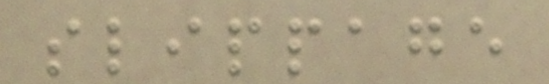slippage
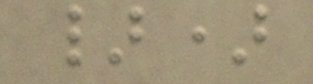})
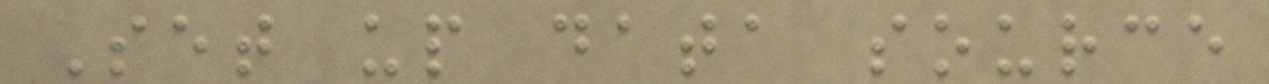Set up data source
